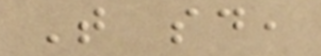That said,
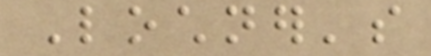Lochner's
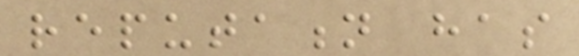reputation has
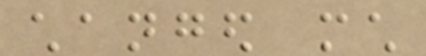changed much
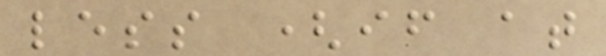less (if at
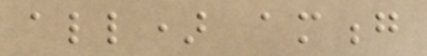all) among
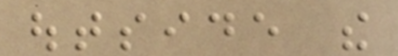outside the
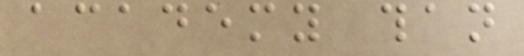academy than
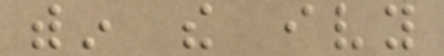within the ivy
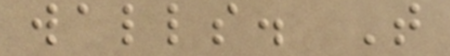walls. That
